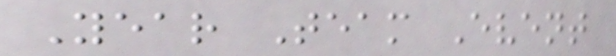Year Team Event
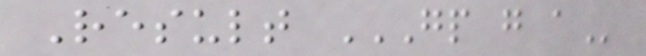Result GP G A
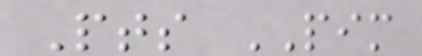Pts PIM
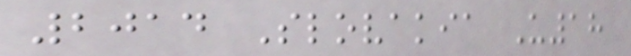2014 Slovakia U18
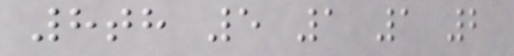8th 5 1 1 2
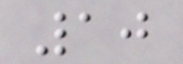10
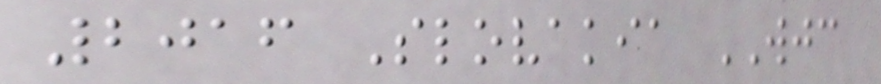2016 Slovakia WJC
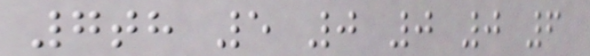7th 5 0 0 0 6
